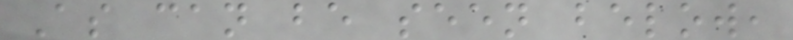As can be seen below,
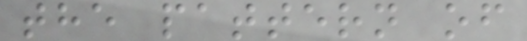the pattern of
